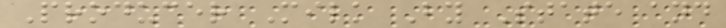Producer Milk By State and
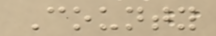County
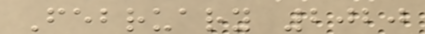February 2020
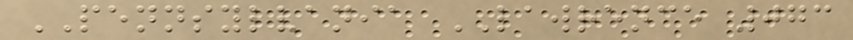PENNSYLVANIA LAWRENCE 073
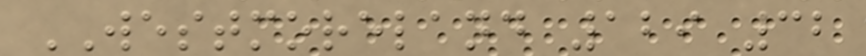WESTMORELAND 129 32
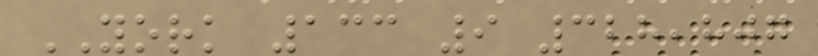YORK 133 9 328,807
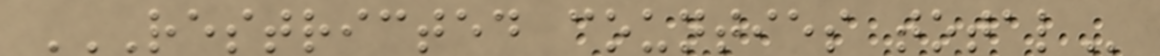RESTRICTED COUNTIES TOTAL
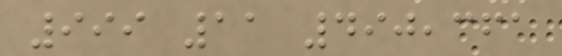999 11 490,361
